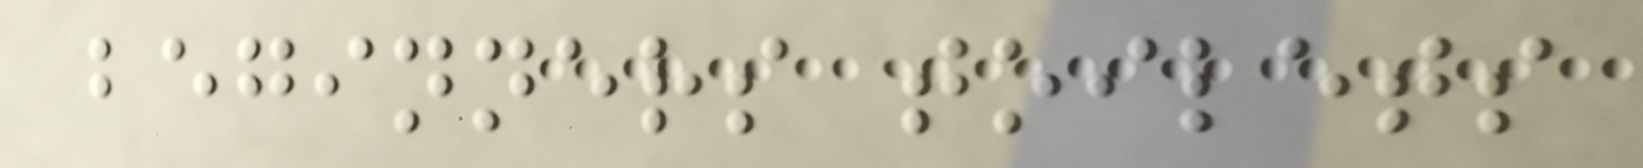beginners toilets
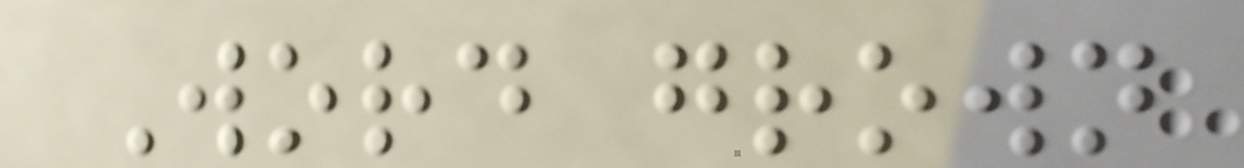Word grown
